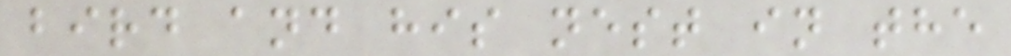bird and his nest in the
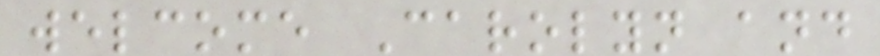welcome Carolyn and
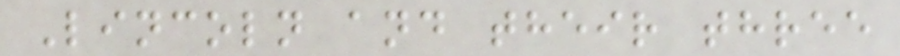Lincoln and their three
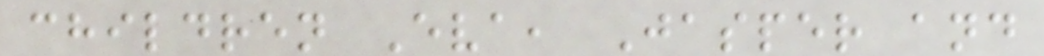children Eva, Jasper and
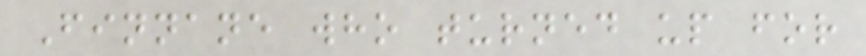Finnane who turned up for
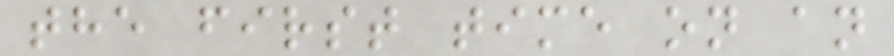the first time on an
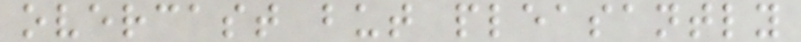overcast but pleasantly
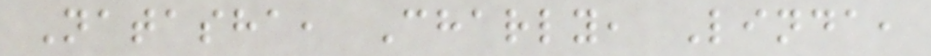Natasha, Charly, Linda,
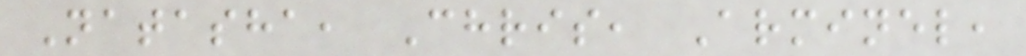Natasha, Chris, Arminel,
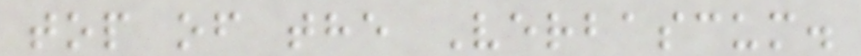top of the Verbascum.
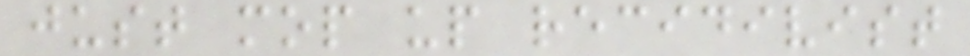just mop up recidivist
